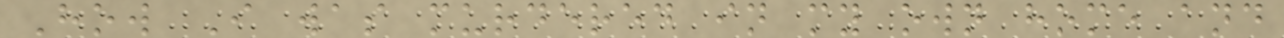How I was murdered in my own home and
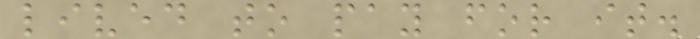lived to pay for it.
